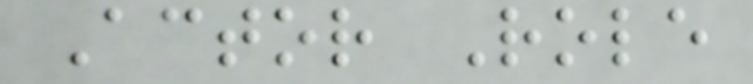Actor Role
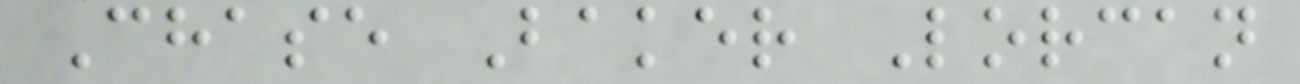Chase Baker Lorcan
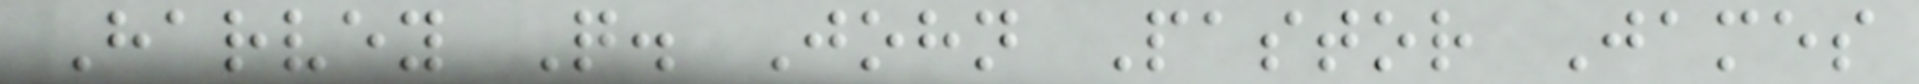Harvey Q. John Pastor James
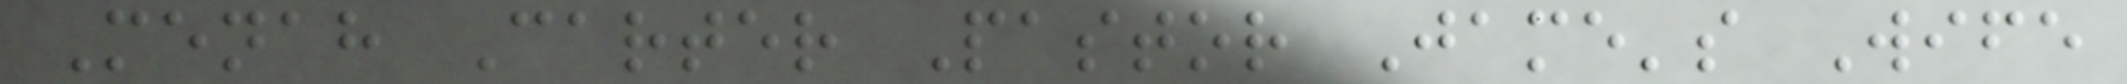Menah Carter Pastor Jame's Wife
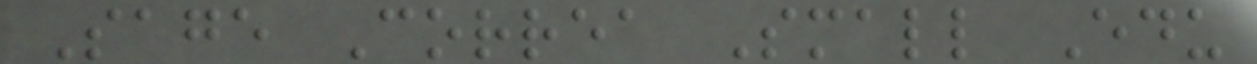Sage Correa Small Edu
